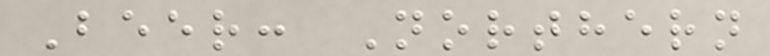Beer: Northern
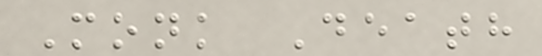Monk Death
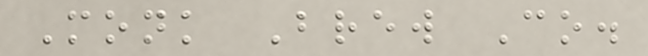Monk Brew Co.
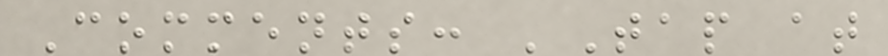Comments: 'Tap at
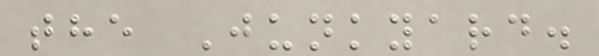the Junkyard.
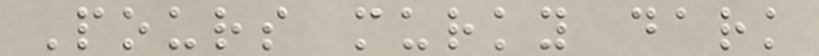Pours murky dark
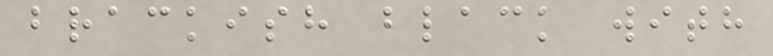brackish black with
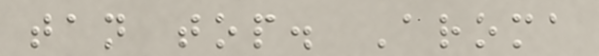tan top. Aroma
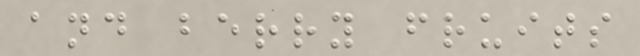and berry fruits
